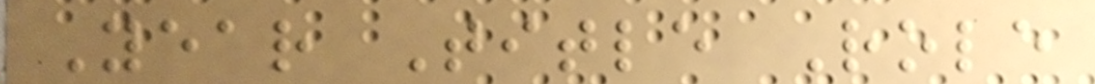Year Title Role
